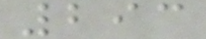293
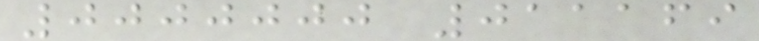0000000 011169
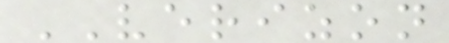VERIZON
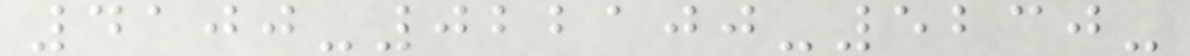4100-022100-5230-
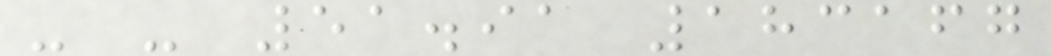- - 51.91 183167
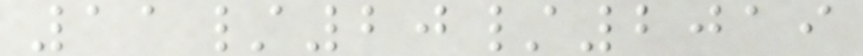11/20/2019
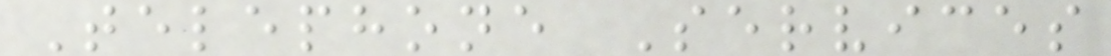Telephone Services
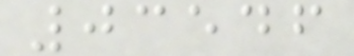03546
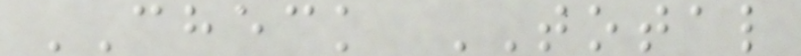CHECK TOTAL
